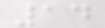14
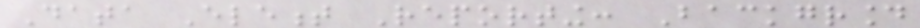Data Element Reporting: Background
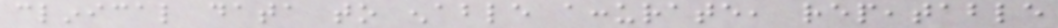clinical data to enable accurate, repeatable
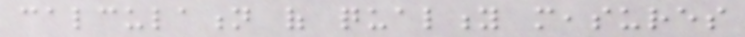calculation of quality measures
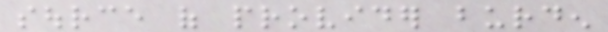source of provider burden
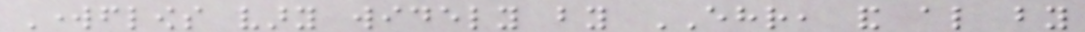Workflows vary widely by EHR, and also by
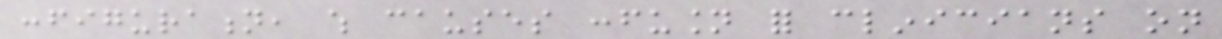configuration, which causes confusion for clinicians on
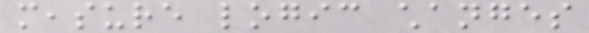measure logic changes
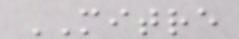MITRE
